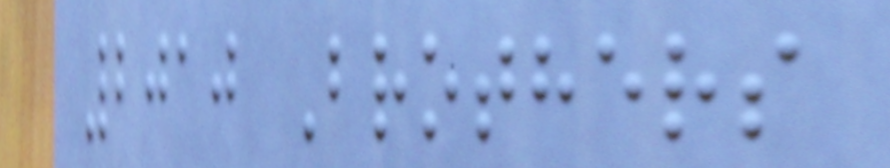2010 Brothers
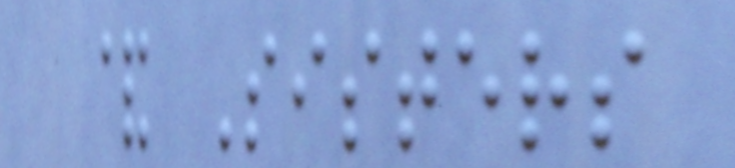& Sisters
